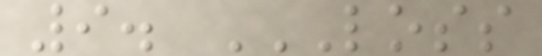9. LOSS
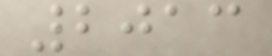2013
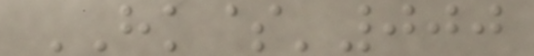HK$'000
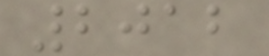2012
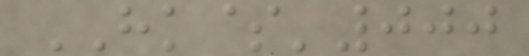HK$'000
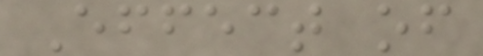Effect of
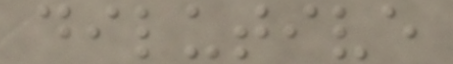dilutive
